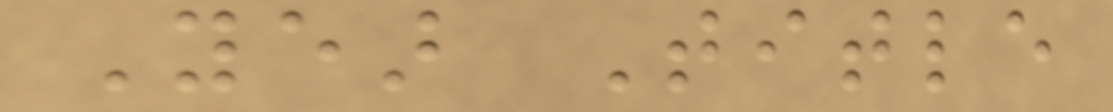Year Title
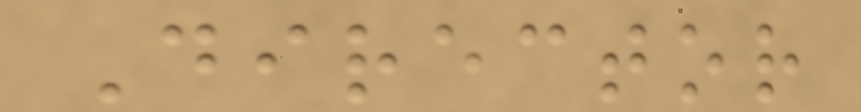Director
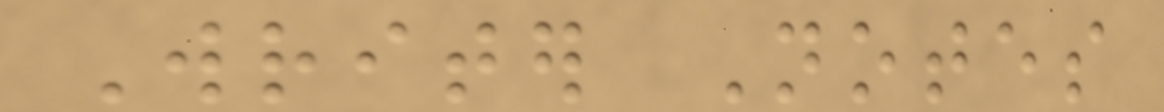Writer Notes
